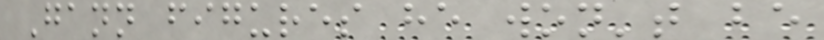Gann figures he won't be
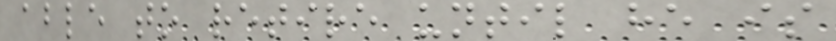able to retire until he is
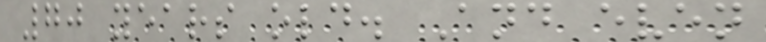70 years old. And even
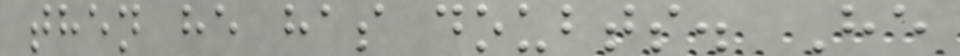then he has doubts. He
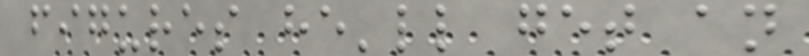figures he'll get an
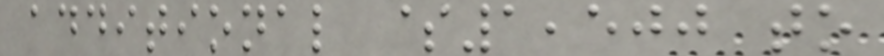additional $1,500 to
